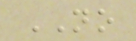NO
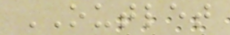OUTLET
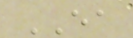EA
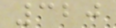320
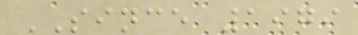SINCE 1979
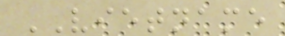VIETNAME
